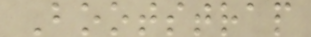Bootstrap
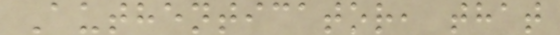Authenticator, that
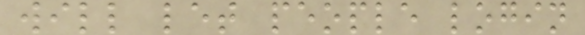will let people login
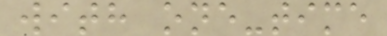with one-time
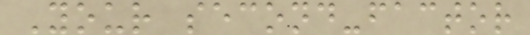Your second-factor
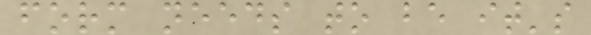form needs to be it's
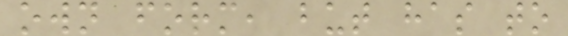own form, but has to
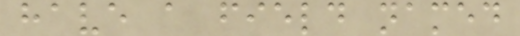have a field named
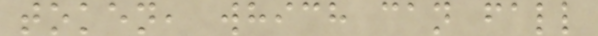token, which can fall
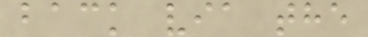back via the
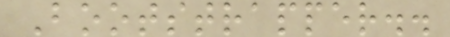Bootstrapper..
